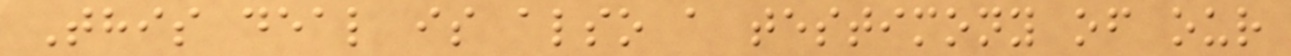This deal is also a testimony of our
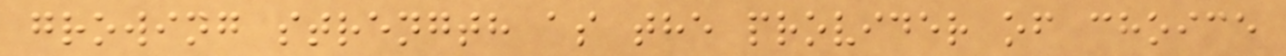growing strength as the provider of choice
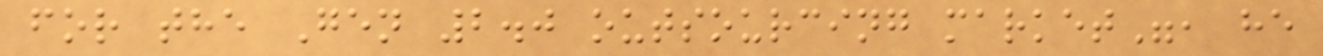for the Gen 2.0 outsourcing market", he
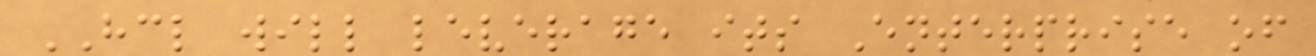HCL will leverage its Enterprise of
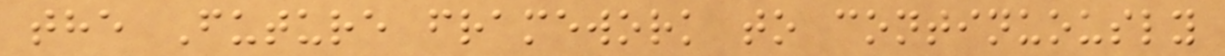the Future framework to continuously
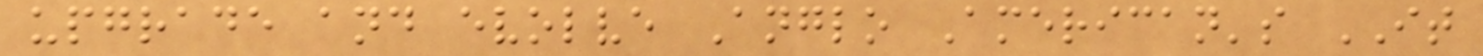upgrade and evolve Anglo American's IT
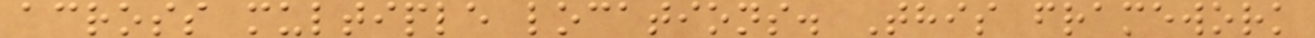across multiple locations. This framework
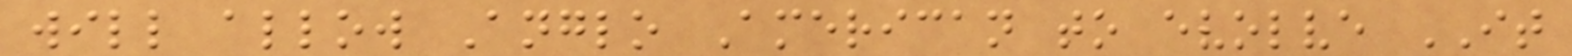will allow Anglo American to evolve IT
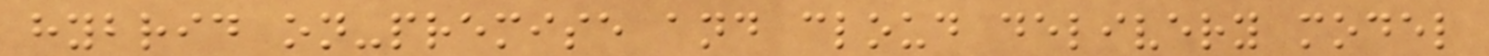hybrid on-premise and cloud delivery model
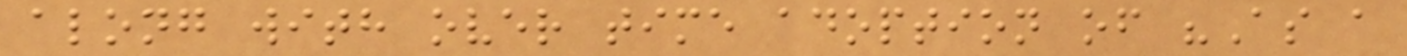along with over time adoption of "As a
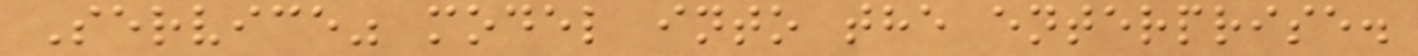Service" model into the enterprise.
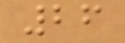26
